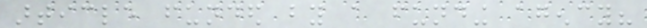article funded by a funding agency?
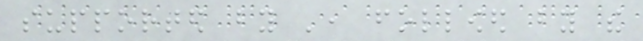supported by ', followed by the
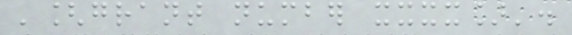'[grant number xxxx]'.
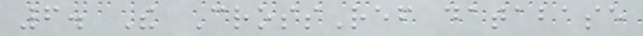6. The CrossRef database
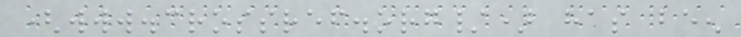(www.crossref.org/) has been
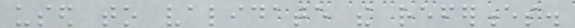used to validate the references.
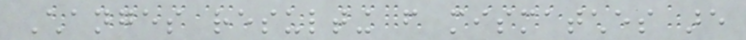Changes resulting from mismatches are
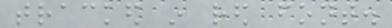tracked in red font.
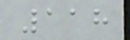118
